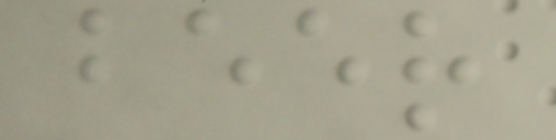beer
